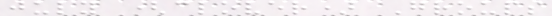july (clover) Groups
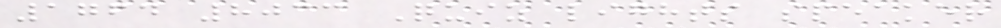1764 8033 Quiz lights speaker
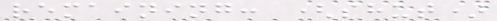remaining: (shut)
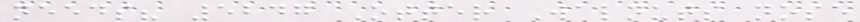needs? 5247 Otter Walnuts nose
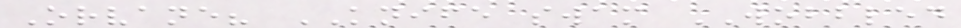Orvane? KNIFE swam WOBBLED
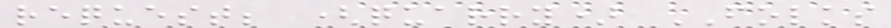request; (quarry) FOLKS
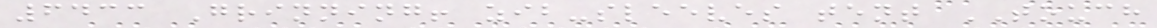6433 Grinning! zib-sleeves tent TOUCH
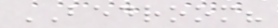BEDROOM?
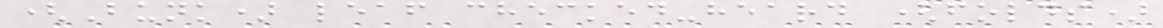(Bunk) leaf checked-heard (folds)
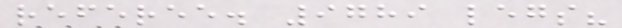referee. 9789 legs?
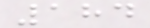184
